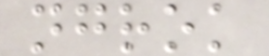ngrok
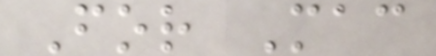For Mac
